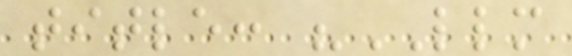title: "LLM
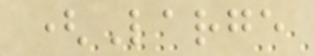(Large
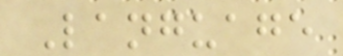Language
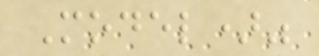Model)"
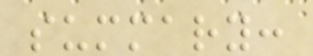summary:
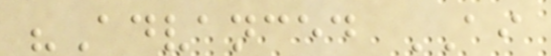"Advanced AI
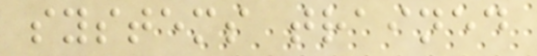systems trained
